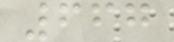667
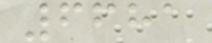6681
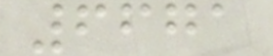6671
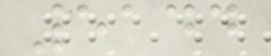5144
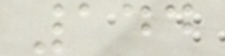144
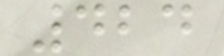424
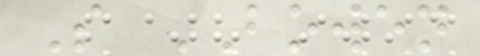S BOWEN
